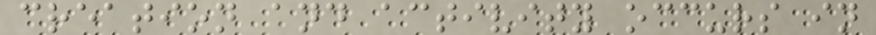creation and activity occurs in
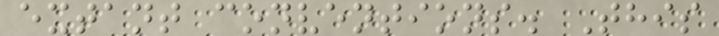extant conventions. This
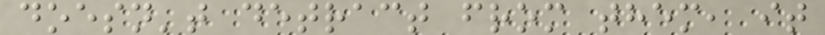doesn't detract from them, it
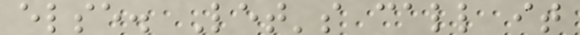else. Let's call it
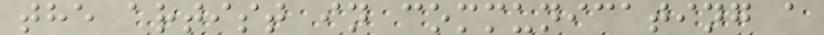the artist in communicating a
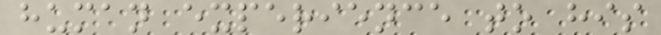human experience to his
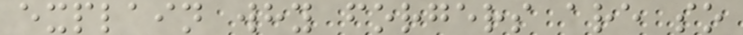explain why forgers are so
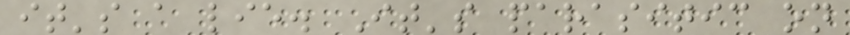it's a lie. It's parasitic on
